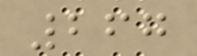267
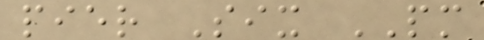pier Six PM
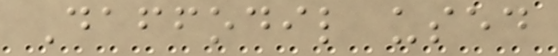Daffodil used
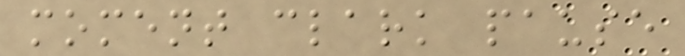moment clark pause
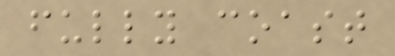fully coast
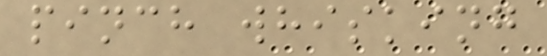pinch whisking
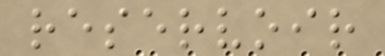reservoir
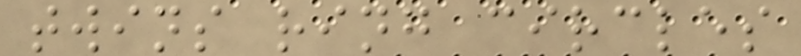twins ring circles
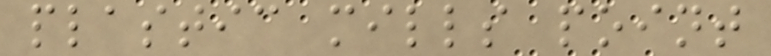plastic mills point
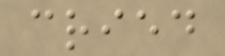cried
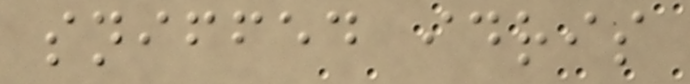sniffed idris
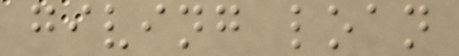giving loan
